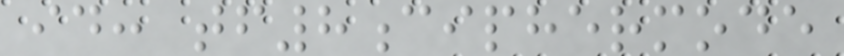id: tf8ciphermode
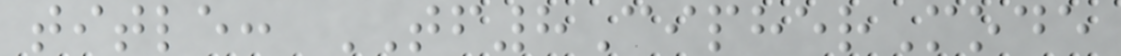title: TF8CipherMode
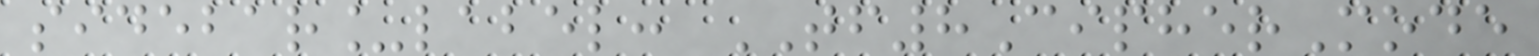sidebar_label: TF8CipherMode
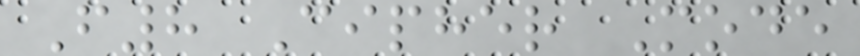F8 Cipher Mode
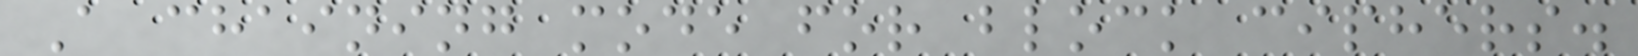A chaining mode for block ciphers.
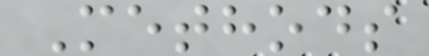Methods
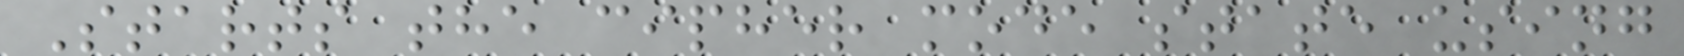Starts the cipher mode state using
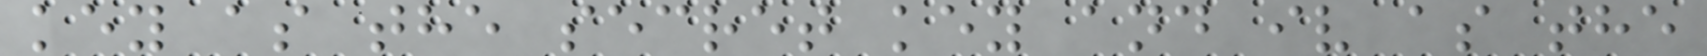key as the secret key and iv as the
